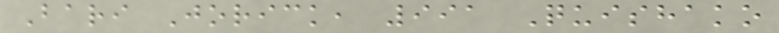Bari Jorick, 991 Quishako
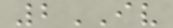2IV
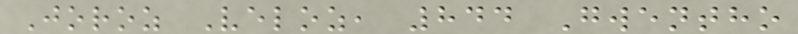Joroz Veloz, 844 Gwentho
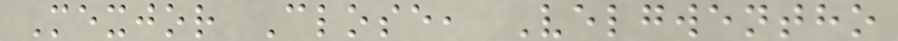Mexjor Close, Velgwentho
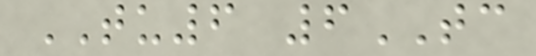TU6 6TC
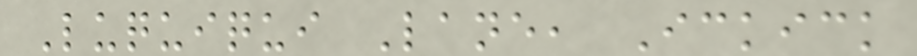Luquiqui Lane, Ickick
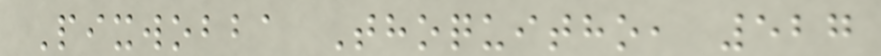Pixwobba Thoquitho, 527
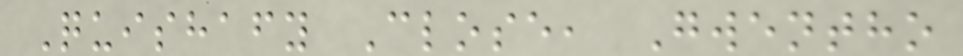Quishafy Close, Gwentho
